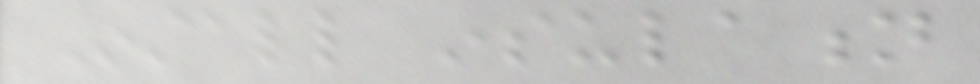Install insulation
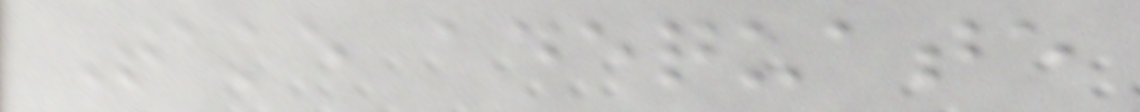Take adequate
